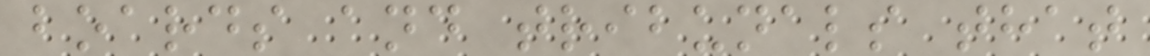boards and tribunals that
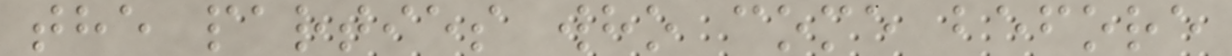the parties who come before
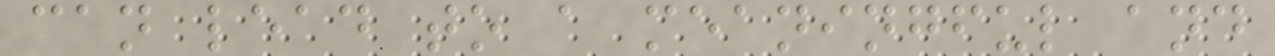can lead to a meaningful and
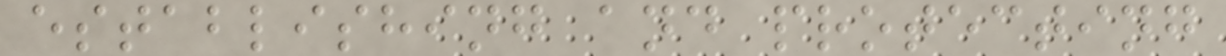establishing and protecting
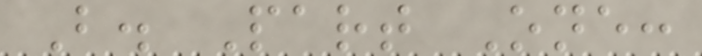B. Part One:
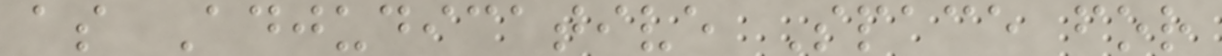as Adjudicative Space for
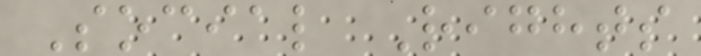Social Rights
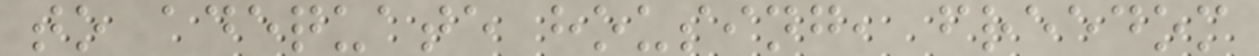to adequate housing, freedom
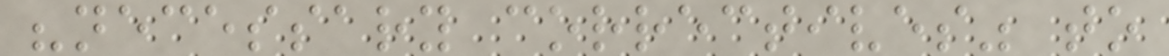"necessary correctives" to
